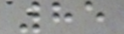85
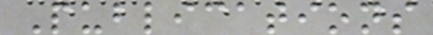Publications
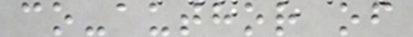co-author of
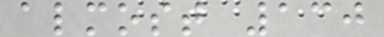almost 130
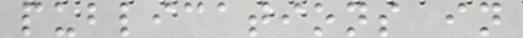publications in
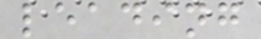leading
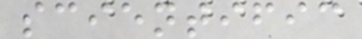scientific
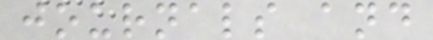journals and
